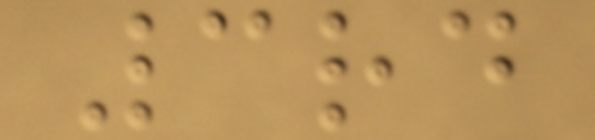3rd
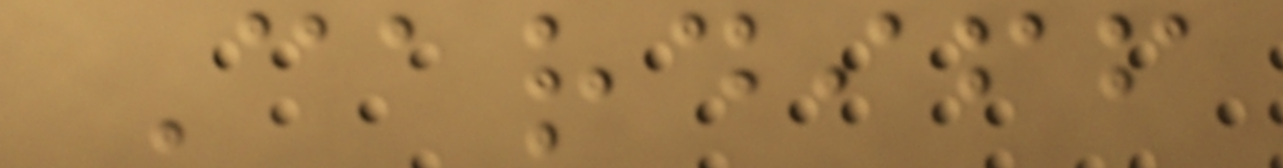Cardiff
